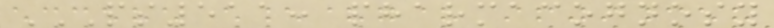PS511: PHARMACOGNOSY
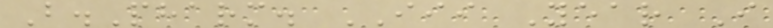B.Pharm. III Year I
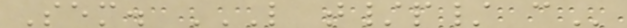Sem. L T/P/ C
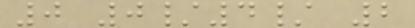0 0/4/ 2
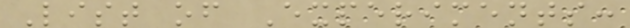List of Experiments:
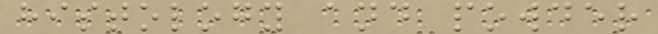histology and powder
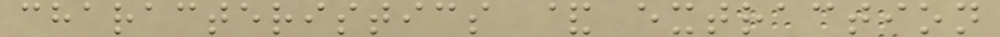characteristics & extraction
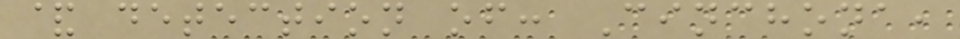& detection of: Cinchona,
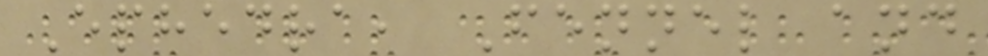Ephedra, Fennel and
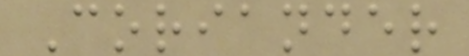Coriander
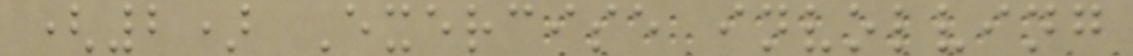(2) Exercise involving
